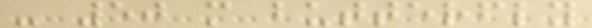- 50 m butterfly
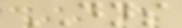DNS
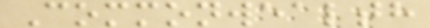Commonwealth
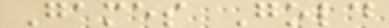Games Gold
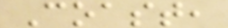Coast,
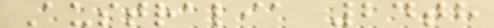Australia 24th
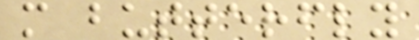m butterfly
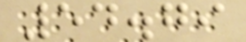54.79
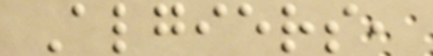Algiers,
